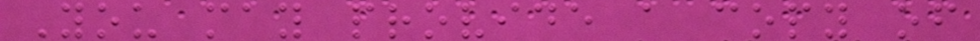You may provide a copy of
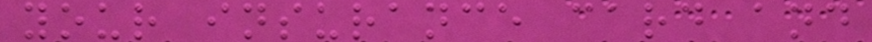your insurance card and
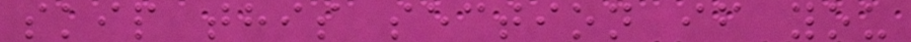skip this section if you
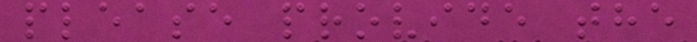please provide the
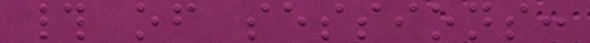# of sessions:
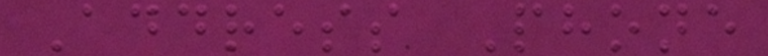Address Phone
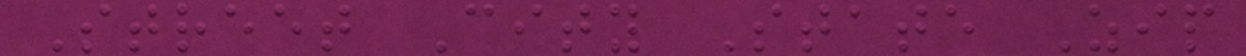Street City State Zip
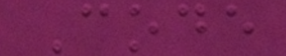Code
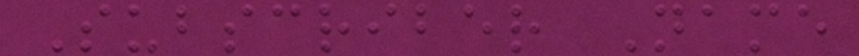Subscriber Name
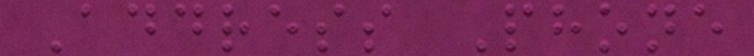Address Phone
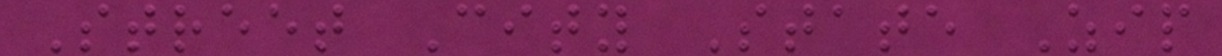Street City State Zip
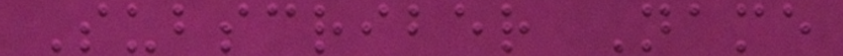Subscriber Name
